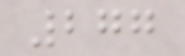277
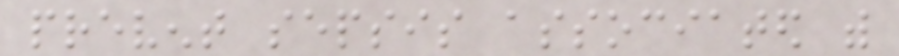prevent sepsis associated with
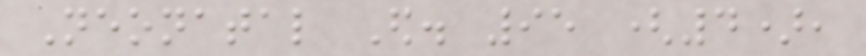Neonatal Ed. 95 (4),
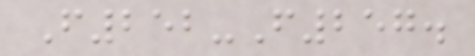F252-F257.
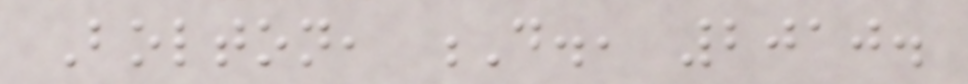Bolton, D., 2010.
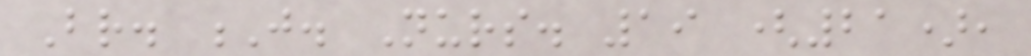Br. J. Nurs. 19 (21),
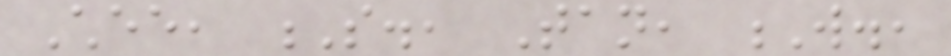Chee, S., Tan, W.,
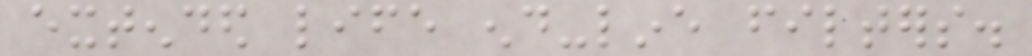extended life end-line filters.
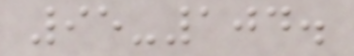95-104.
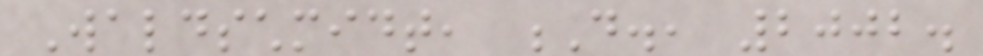Waldschmidt, D., 2002.
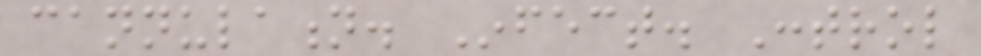cannulation. Infect. Control
